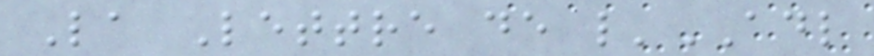La Lettre de l'ADL
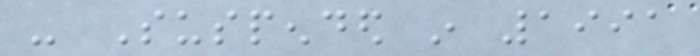- Suspended in 1991
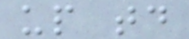up today
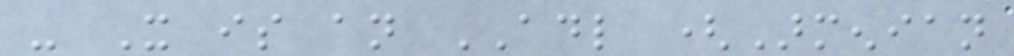- It is an ADL (Armenian
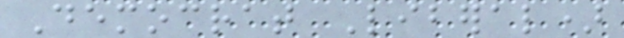Democrat Liberal)
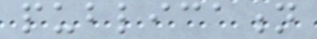publication
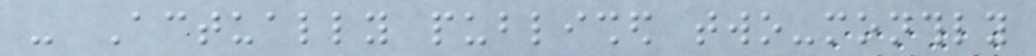- Actually published two-monthly
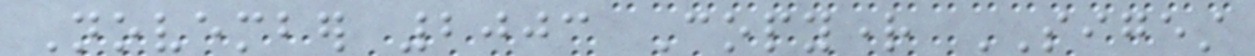November 2003 Copyright SIGEST
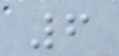6
